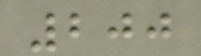200
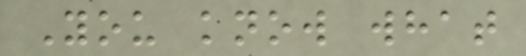You know what
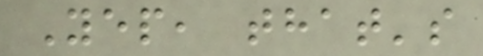Yep, that's
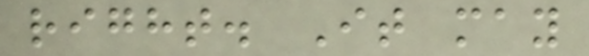right. It may
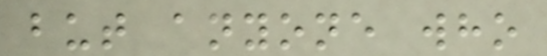but anyone who
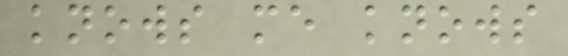knows me knows
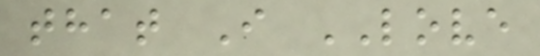that I LOVE
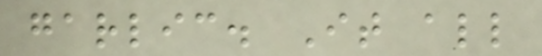garlic. It all
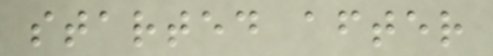started after
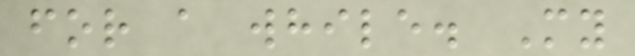for a while. My
